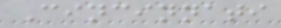Cincinnati
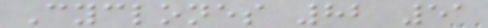Cyclones 82 51
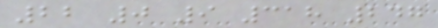22 0 9 318 247
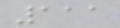111
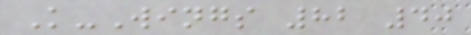K-Wings 82 40
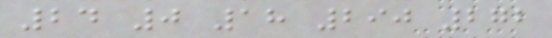24 0 18 290 272
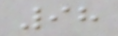98
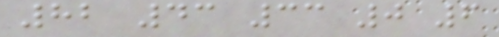82 43 33 0 6
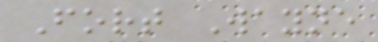Fort Wayne
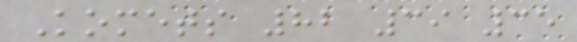Komets 82 39 35
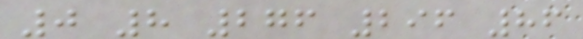0 8 276 296 86
